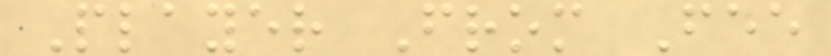Player From Fee
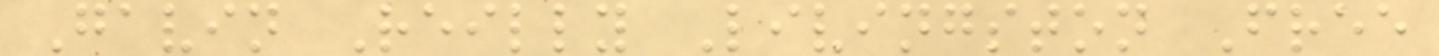Gavin Reilly Livingston Free
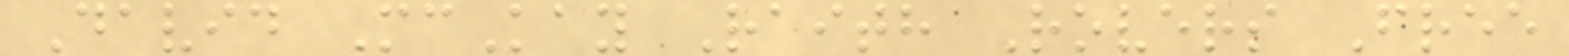David McKay Raith Rovers Free
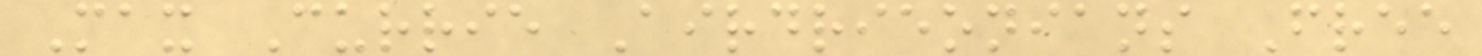Max Currie Airdrieonians Free
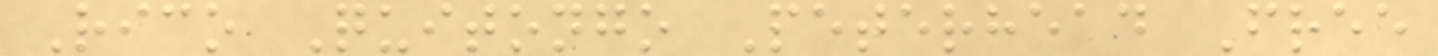Rico Quitongo Peterhead Free
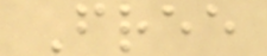Free
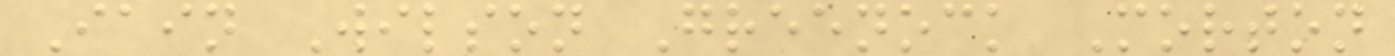Iain Wilson Greenock Morton
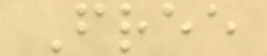Free
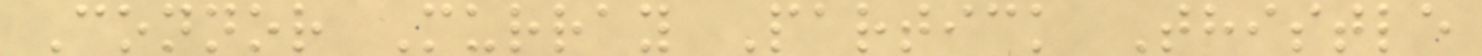Connor Murray Partick Thistle
